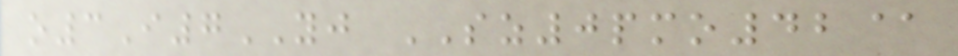o3I7YJ SZ0pmo42@
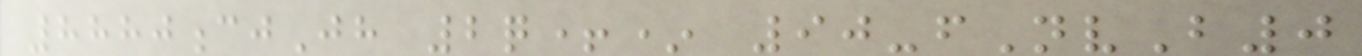8880cjJh 2q+* 90-fNvB0
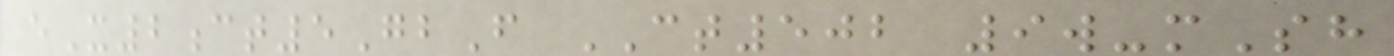eX2ct5GbF CT502 9w-mSh
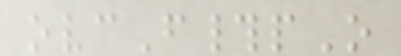ovcF#pO
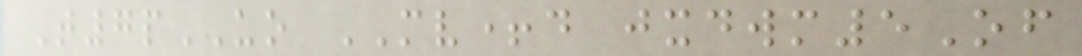T7pUO MV+d jxdwm5Of
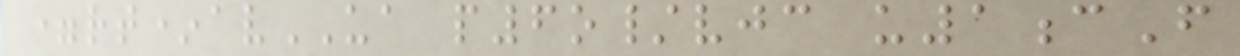=rt*avUA p6o/vjc u1cF
